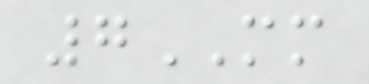7MM
